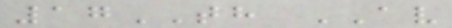17TH AV
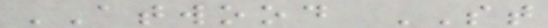ATWOOD ST
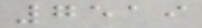7519
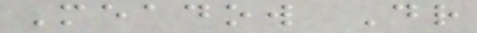Meadow Dr
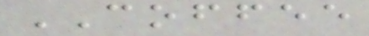COFFEE
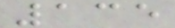135
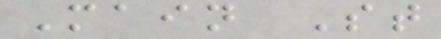Main St
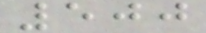500
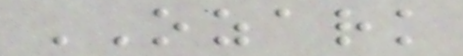OZARK
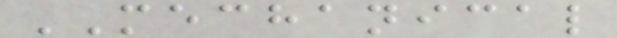MECHANICAL
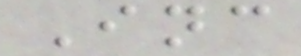Inc
